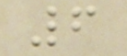6
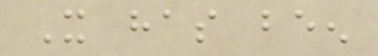It has been
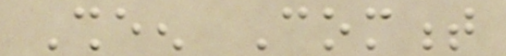Sheen Comment
